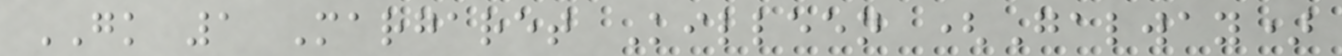GK 1 Margaret Killeen (Galway)
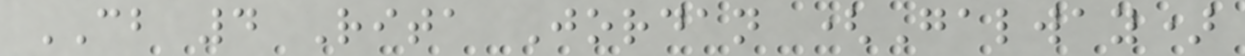CB 4 Rita Jordan (Galway)
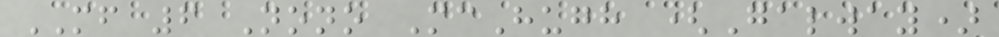MF 6 Nono McHugh (Galway)
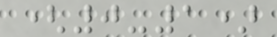(0-1)
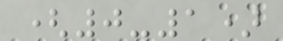(0-1)
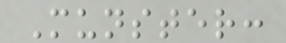Munster:
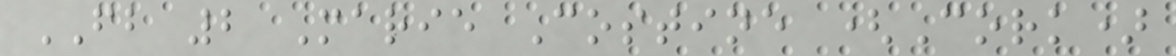FB 2 Marie Costine (Cork)
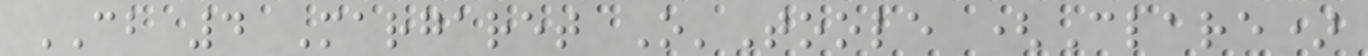CB 4 Margaret O'Toole (Clare)
